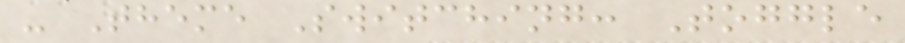- Theme Switching: Toggle
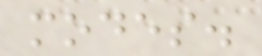modes.
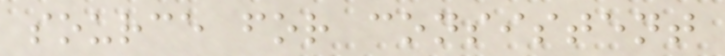source for consistent
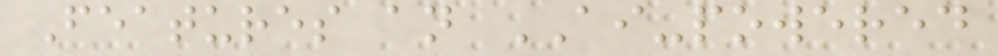Features an AI-powered
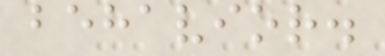behavior.
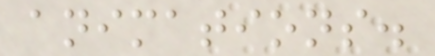animations.
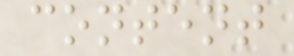content
